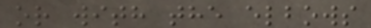or with the elbows
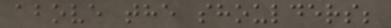above the shoulders;
